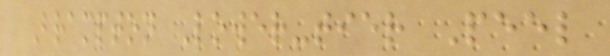Brampton Lower-tier Peel
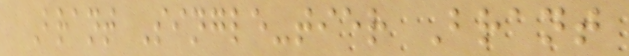Brant Single-tier Brant
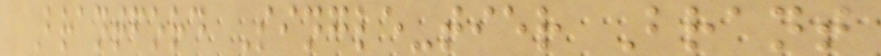Brantford Single-tier Brant
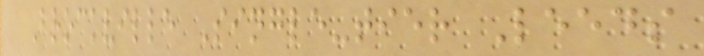Brockville Single-tier Leeds
